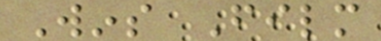Wins Film
